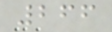266
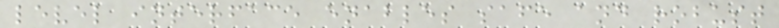level interface enables safe and robust
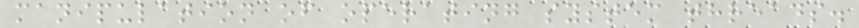manipulation of operating system threads.
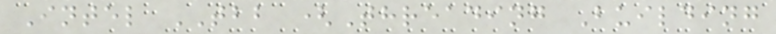Intel TBB (Threading Building
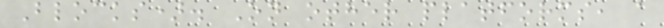Blocks). On other platforms, a
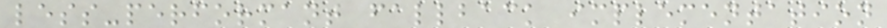less-performant fallback implementation
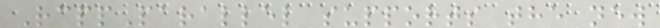RcppParallel supports the new
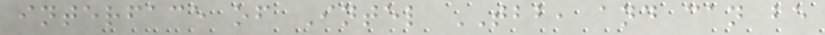interface of Intel TBB, and can be
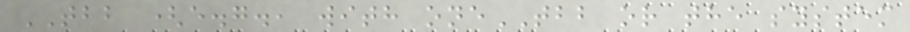TBB (e.g., with oneTBB or the system
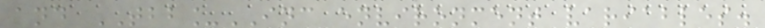and TBB_INC environment variables.
